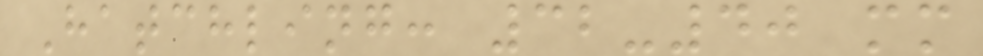Hatchling: 32-40 mm
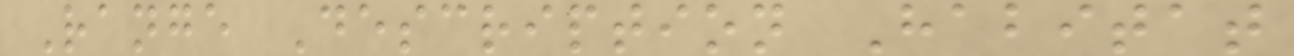Range Description Habitat
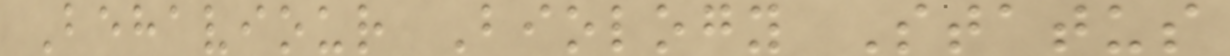Behaviour Biology Status
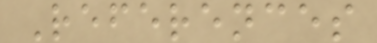References
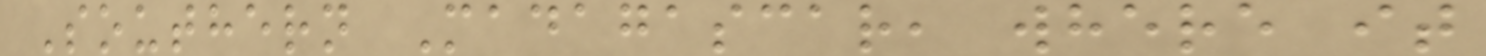Southern Madagascar, where it
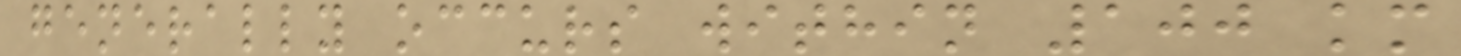generally occurs within 100 km
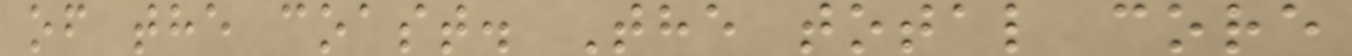of the coast. The total core
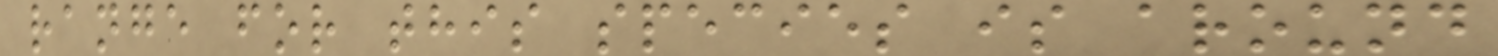range for this species is around
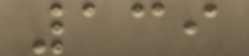139
